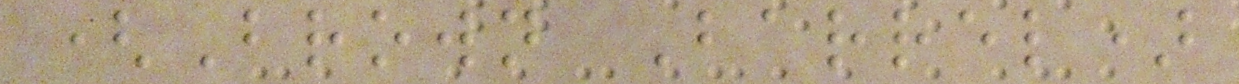(Brown Barrel)
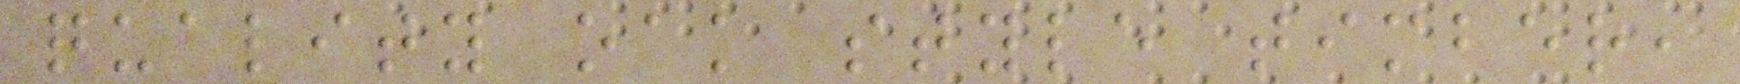quality oak style timber,
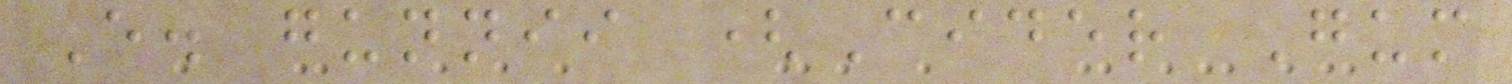E. gunnii (Cider Gum
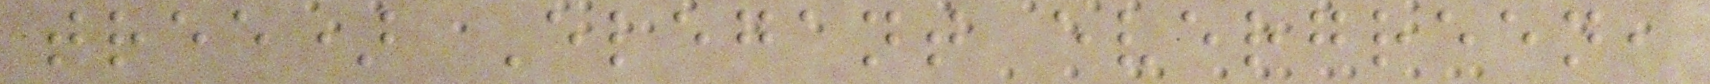tree) Elegant evergreen,
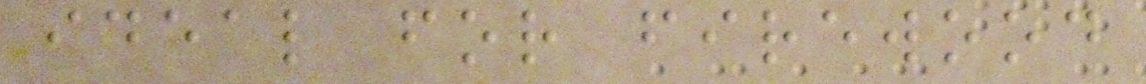ideal for firewood
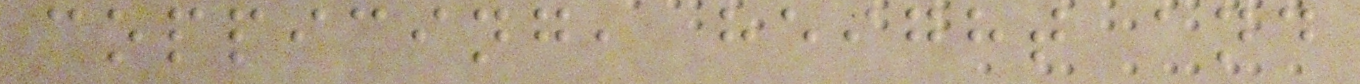coppicing, height and
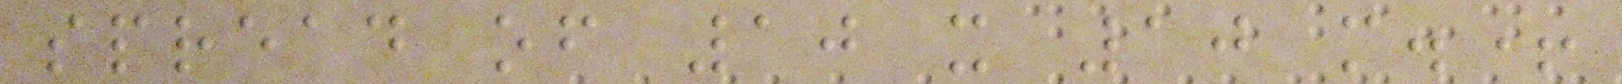spread of 10 x 10 m.+
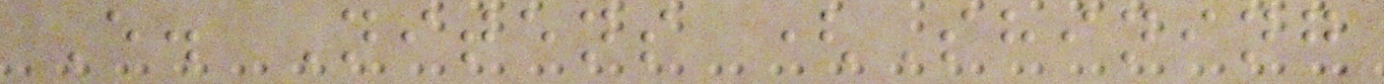E. Nitens (Shining
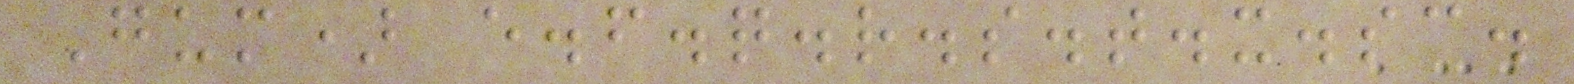Gum) e.f.q.r.s.t.x.sc.
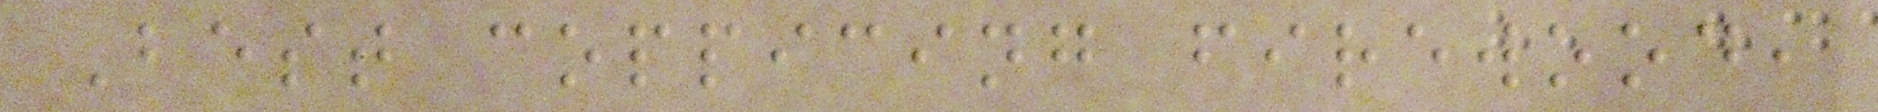Best coppicing firewood,
